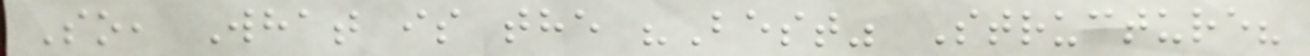So, What is the "Best" Structure?
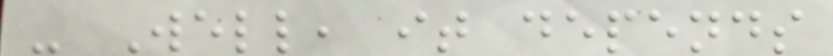- Well, it depends
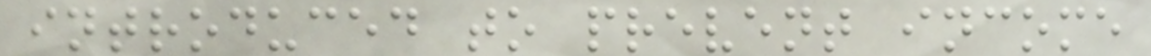introduced to prevent income
